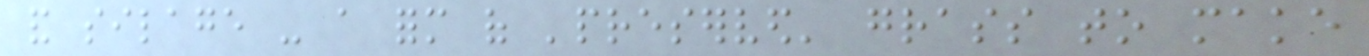and silage - a form of 'preserved' grass to make
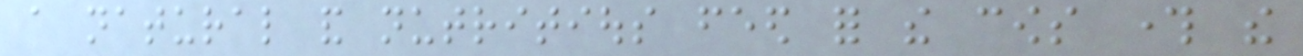a natural and nutritious feed for the cows through the
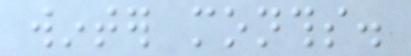winter months.
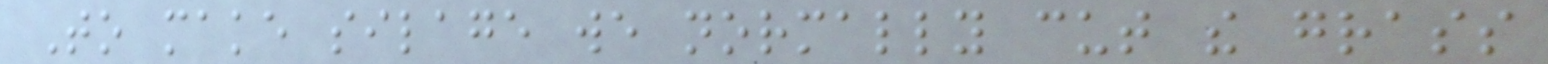To make silage we normally cut the grass
